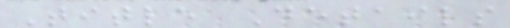Title Details
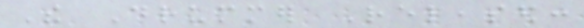The Drummer Released:
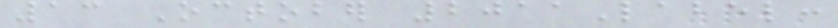13 October 2011Label:
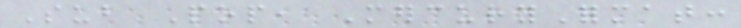Sub Pop, MercuryFormat:
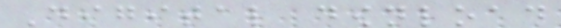Digital download
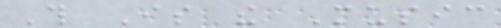This Is the Music
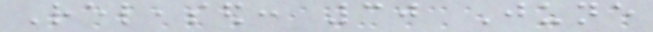Released: 30 June
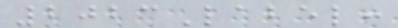2023Label:
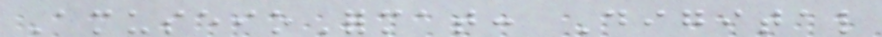AmuseioFormat: Digital
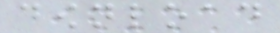download
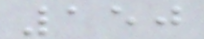150
